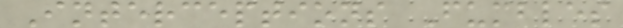Interceptions Fumbles
